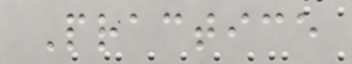Practice
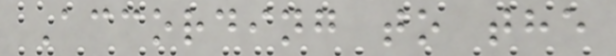According to the
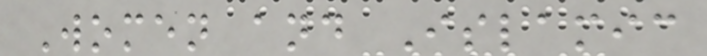Women and Islamic
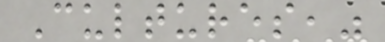Cultures,"
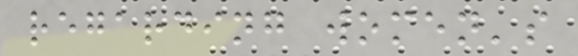regarding women's
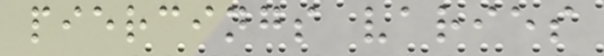piercings varies
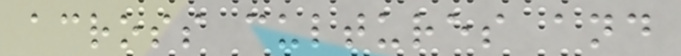across cultures and
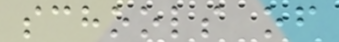schools of
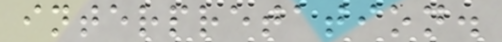interpretation.
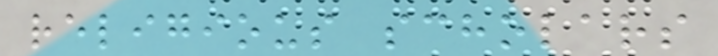religious scholars
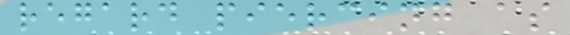regard piercing as
